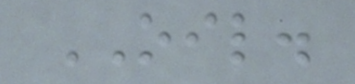OIL.
